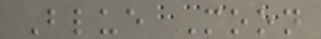Blue Moon
